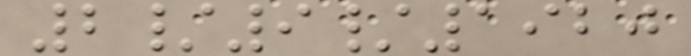2/9/1920
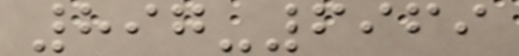897-6969
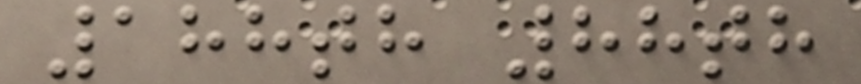188th 88th
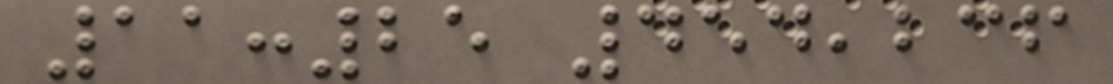11:25 454,236
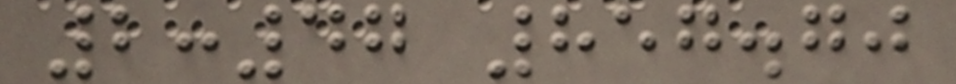2:47 857.70
